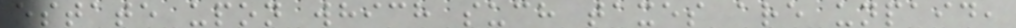estate upon which such taxes are unpaid,
